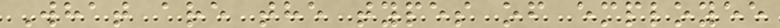What are the types of employee
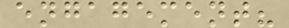engagement?
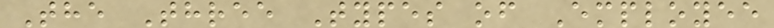The Three Types of Employee
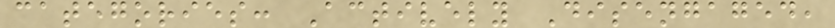categories: Actively Disengaged,
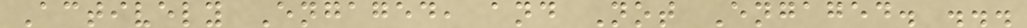Actively Engaged, and Not Engaged. ...
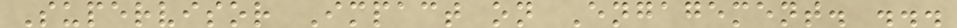Supervisor Impact on Engagement. ...
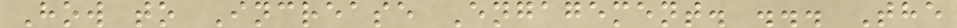How to Increase Engagement. ... The
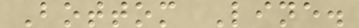Bottom Line.
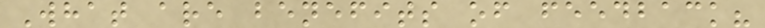What are benefits of feedback?
